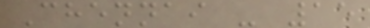Chennai - 15
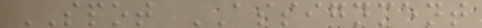SPOT ASSIGNMENT
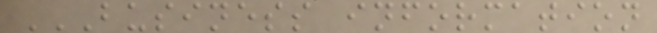BUSINESS INFORMATION
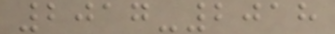2017-2018
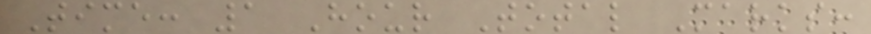Time: 1 Hour Total Marks:
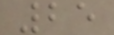25
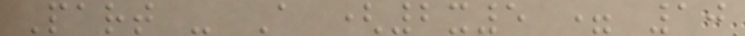Part - A (2x5 = 10
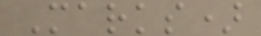Marks)
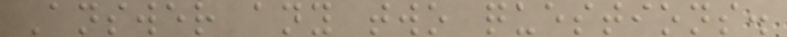Answer any two questions.
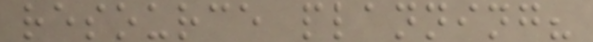resource planning?
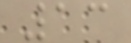13
